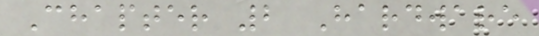Chapter 2 Hardware
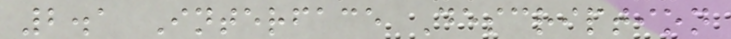2.1 Interface Description
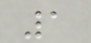1
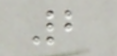2
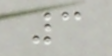3
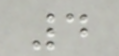4
